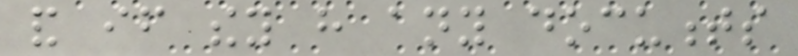and if they have any documents
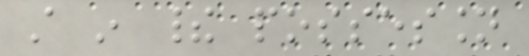still in their possession
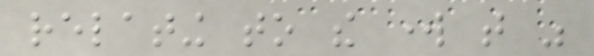relating to the work that was
